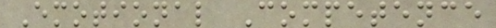Emotional Competence
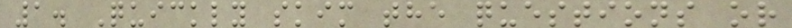1. Quickly skim the questions or
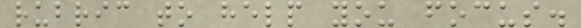rubric to help you focus.
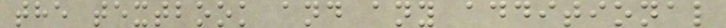the textbook and any additional
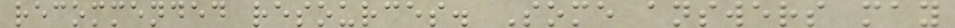recommended resources. Some answers may
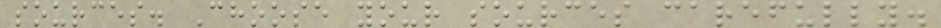sources. Choose your sources carefully.
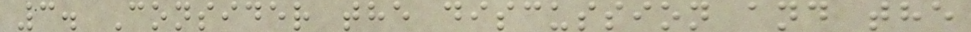3. Consider the discussion and the
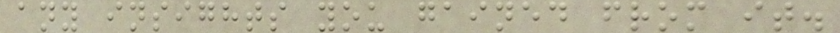any insights you gained from it.
